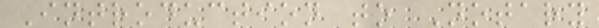Introduction to Notary
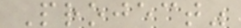Project"
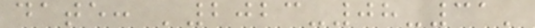date: '2023-08-31'
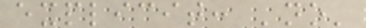explicit: 'no'
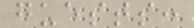guests:
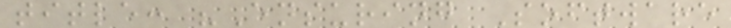title: "Ensuring Software
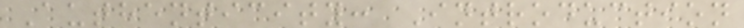Authenticity: Introduction
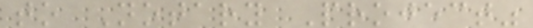to Notary Project"
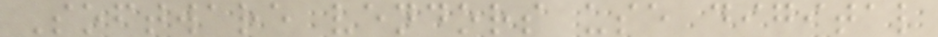Software vendors use digital
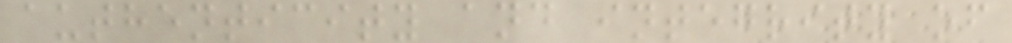authenticity and integrity of
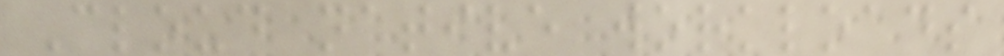Cloud native workloads
